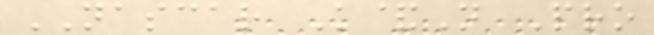NASCAR K&N Pro
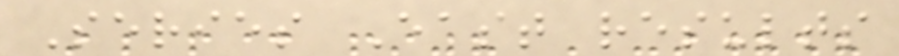Series East results
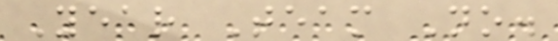Year Team No.
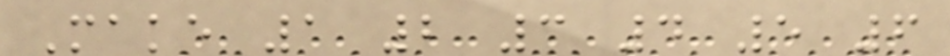Make 1 2 3 4 5 6
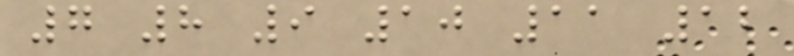7 8 9 10 11 12
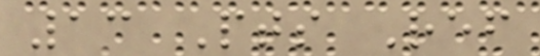13 Pts Ref
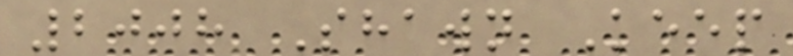2008 Shawn Keep
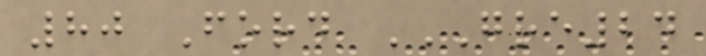80 Ford GRE24
